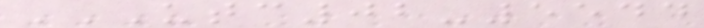UTC02-5544
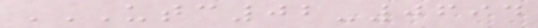UTC02-0694
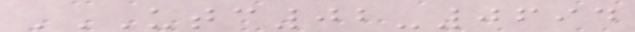UTC02-0694
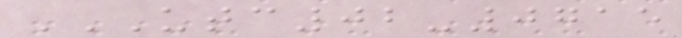UTC02-0715
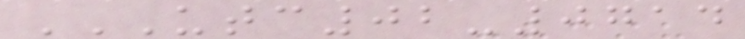UTC02-0714
